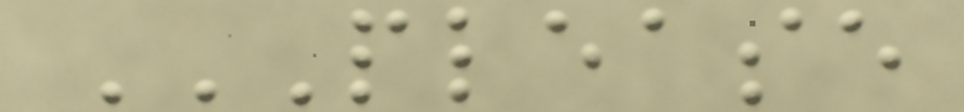PLEASE
